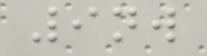9nw
